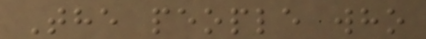The people who
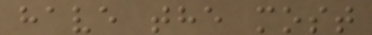have the most
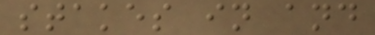stakes in and
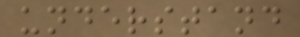understand
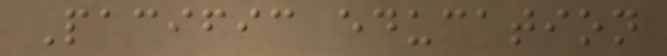Pacific education
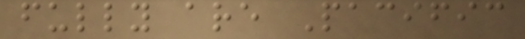fully are Pacific
